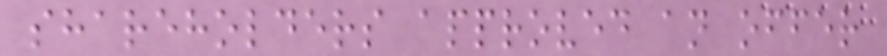shareholders approved an offer
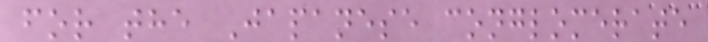for the Japanese conglomerate
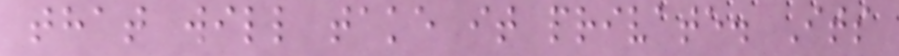that will take it private. Its
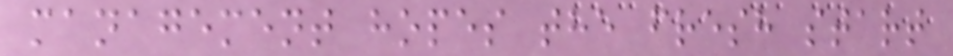management hopes the fresh start
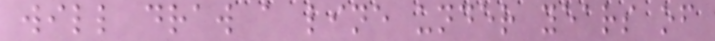will draw a line under years of
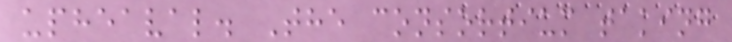upheaval. The consortium taking
